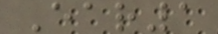Ear1
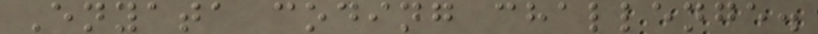Enyata coding challenge.
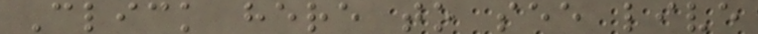Click here to see live
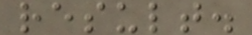result.
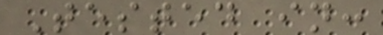Tested in:
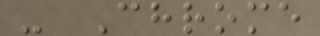- Chrome
